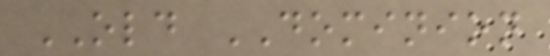OLD DOMINION
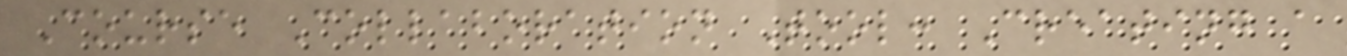Course Collaboration Tool: Creating a
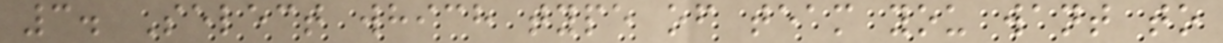3. Select which type of team you want to
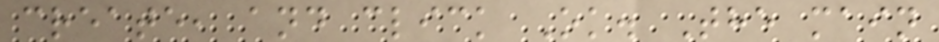create, and click Ok. The main
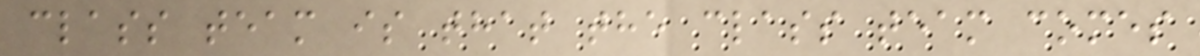class team is that the class team comes
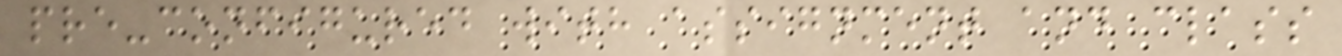pre-configured with assignment and class
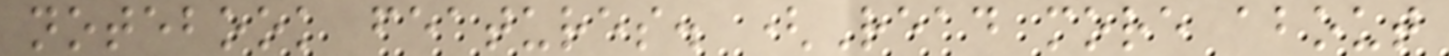notebook features. (Read more about
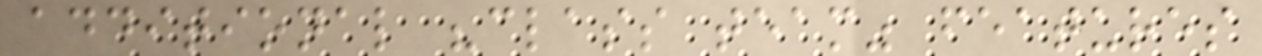additional "class team" features
